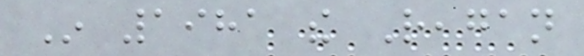In 1981 the Reagan
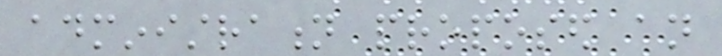administration proposed an
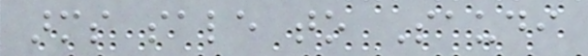arms sale to Saudi
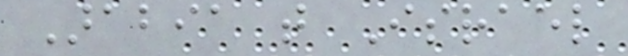Arabia that Israel
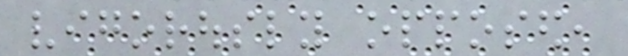vigorously opposed,
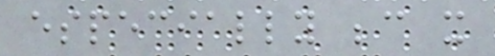especially because it
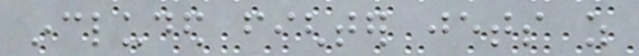included fighter jets as
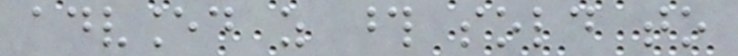advanced as those sold to
